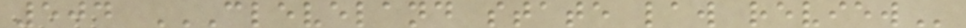504 CLEVELAND STATE LAW REVIEW
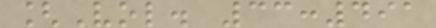[Vol. 33:491
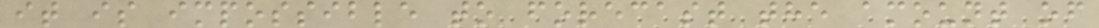it is impossible to forecast the amount of
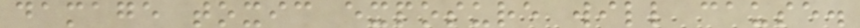damage toxic exposure will cause.
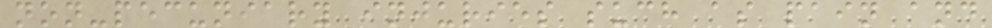non-pecuniary injuries such as pain and
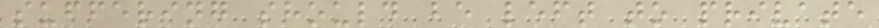suffering should be left to private
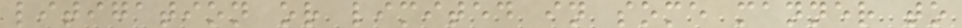litigation or limited in some manner to
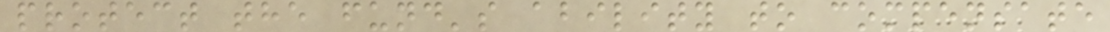protect the fund's ability to compensate
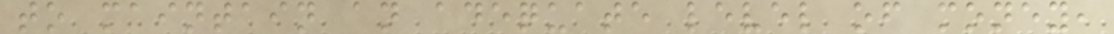to maintain an adequate level of money,
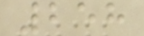258
